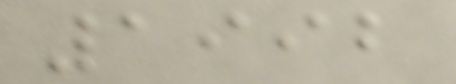1992
